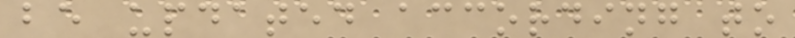be updated according to
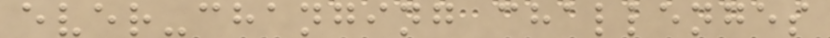ever-changing challenges
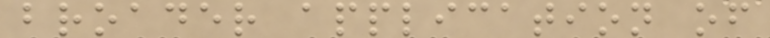broader application of
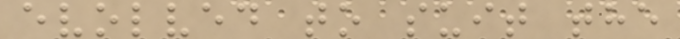evolved to suit the
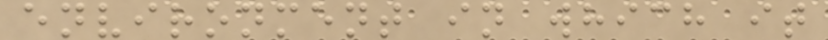environment in which it
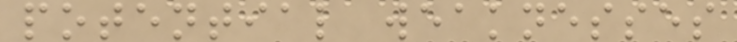potential weaknesses
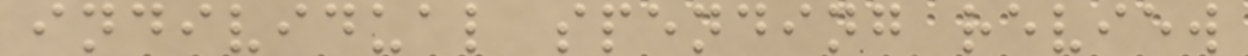individual spending review
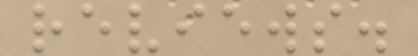reviews.
